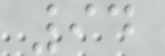94
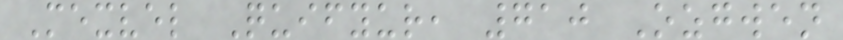Mexvel Quifyur, 710 Ozgwen
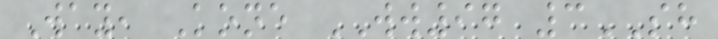Way, Kone WW97 3SH
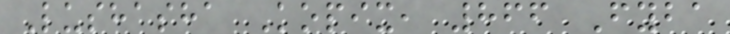Lushasha Kopix, 866 Fyba
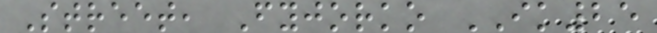Street, Fyjorko IK25
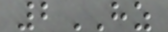2HZ
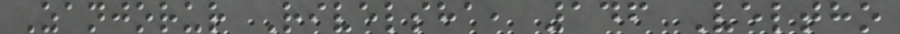Zanjorur Rivelsha, 146 Veltho
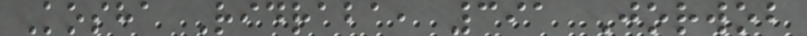Kosha Ridraba, 391 Jorwob
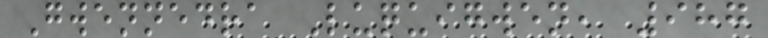Gwennedra Luquigwen, 987
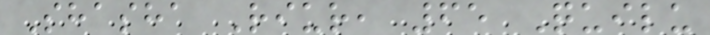Shasha Riur, 65 Quilu
